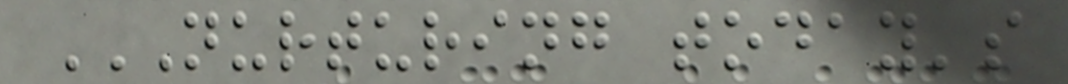NURTURING TODAY'S
